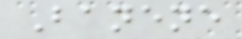Banene
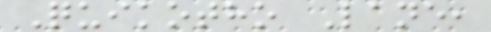Quikotho Lane,
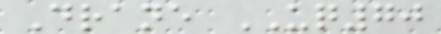Drane UQ70
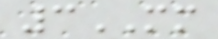3MM
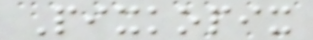Pixkopix
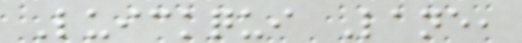Luickqui Lane,
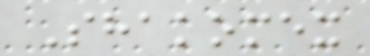Shakomex
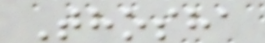Thosha
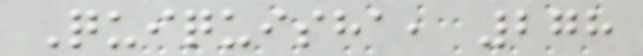Quiquisha, 278
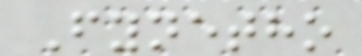Fynetho
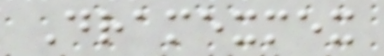Dramexmex
